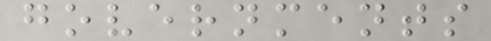governments
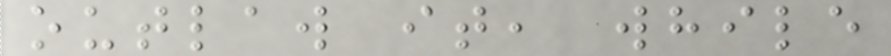outlaw it, while
